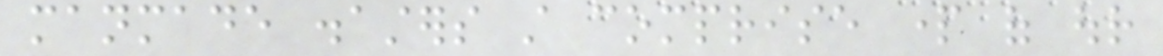manmade disasters still comprise part of our
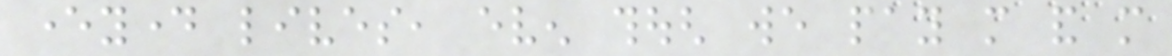everyday lives, even though we pay more and more
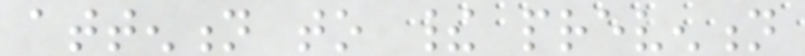attention to their prevention
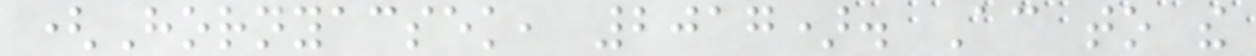(Hornyacsek, 2017). According to the
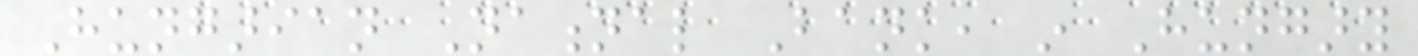Hungarian National Bank, in Hungary
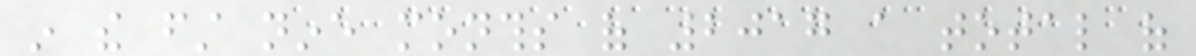in the first nine months of 2017 a total of
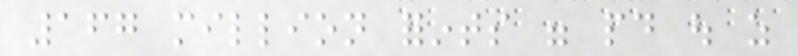167 million forints were paid out as
